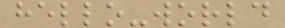hello-world
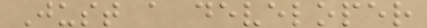Just a developer
